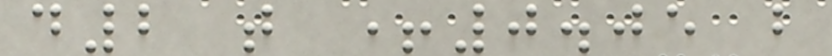d2 t +0.05 b
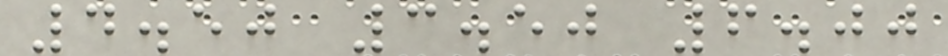4.50 3.50 6.00
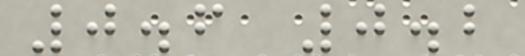0.6 0.2
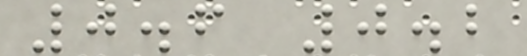0.6 0.2
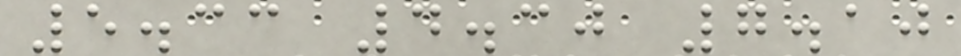5.33 4.30 7.10
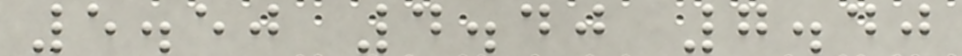5.50 4.40 7.40
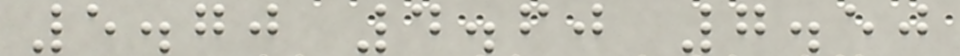5.70 4.60 7.50
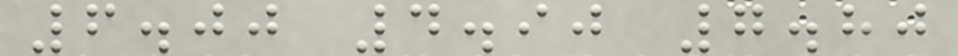6.00 4.90 7.80
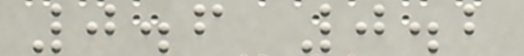0.6 0.2
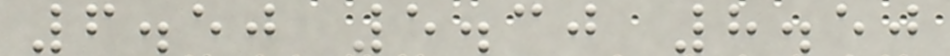6.50 5.30 8.50
